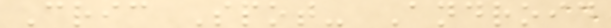Cric Spot- Android
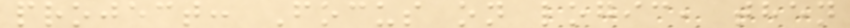project: Focus on logic, then
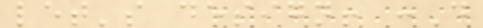let's design! :D
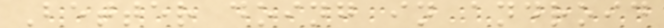Better doing in android
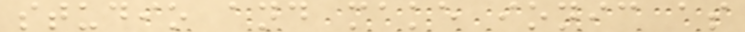studio and make ionic as
